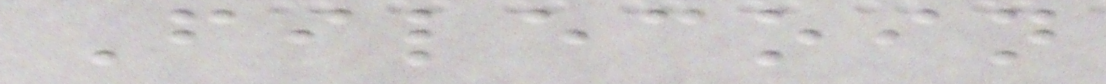Filecoin
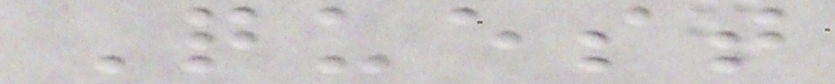Quest
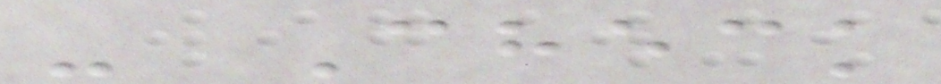- Check
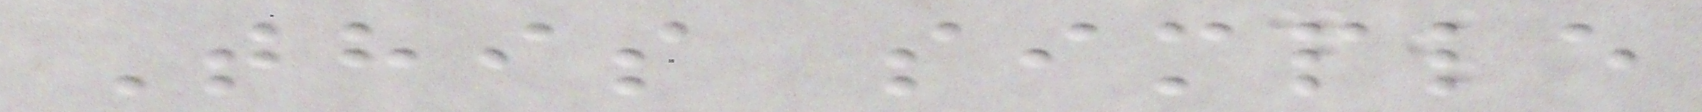This simple
